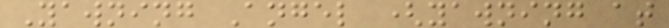Yawning Angel (yawning at
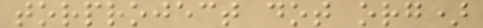torproject dot org)
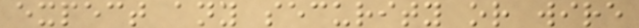expect any security or wire
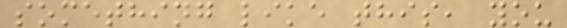something like this, you
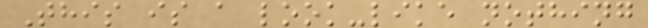This is a look-like nothing
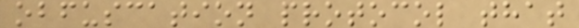obfuscation protocol that
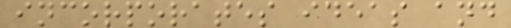incorporates ideas and
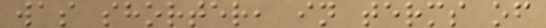was shorter, in terms of
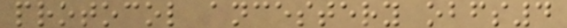protocol ancestery obfs4
